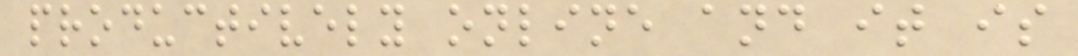productively online and it is
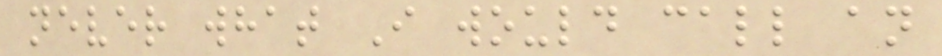never what I would call an
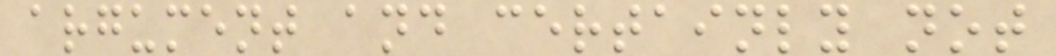argument and certainly not
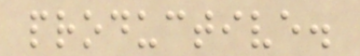productive.
